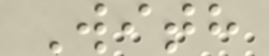With
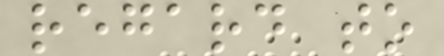regard to
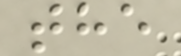the
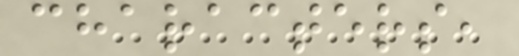characters,
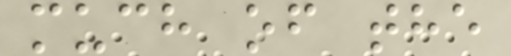much of the
